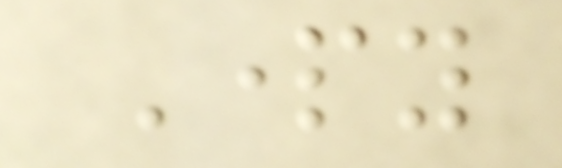Party
